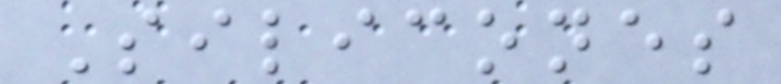Silicones
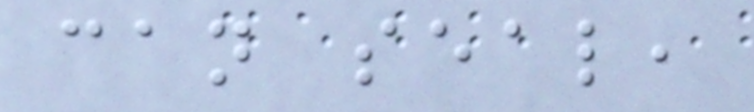can seal,
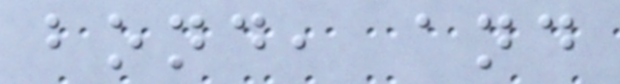bond, and
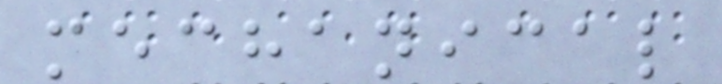mechanical
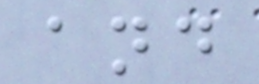and
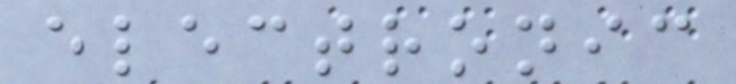electronic
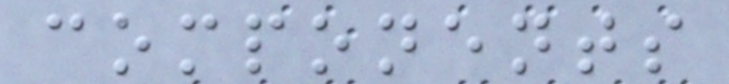components
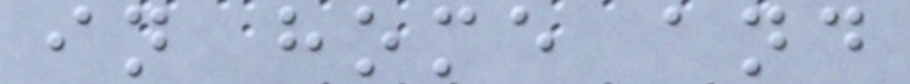in home and
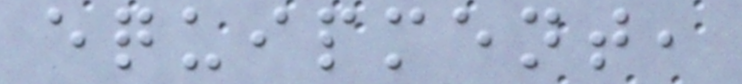equipment,
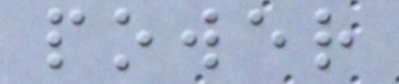power
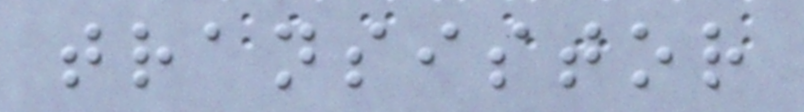transistor
